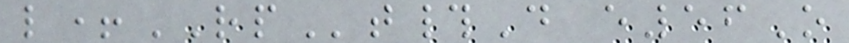l+RPt#D e56O
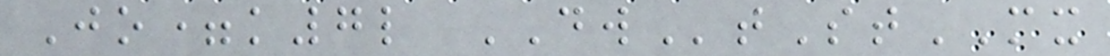Jo=k7l DWtStMX
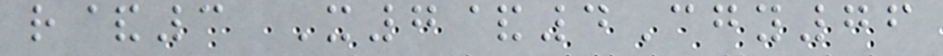r&3 X7&4Cgy76
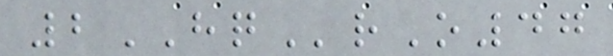2HQrO47
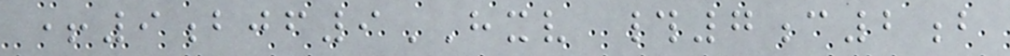+9bjf9HXV #7c2b
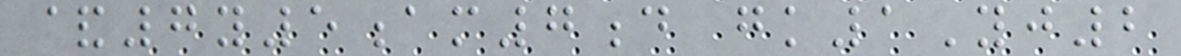&7y5am7d gk1Yj2
